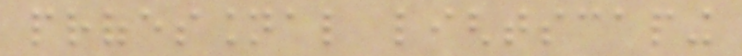professional lightscaping
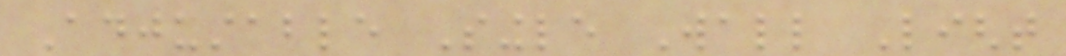Adjustable Single Wall Light
